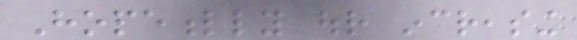Hopefully our increasing
